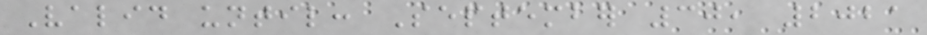Valid until: September 30, 2021
